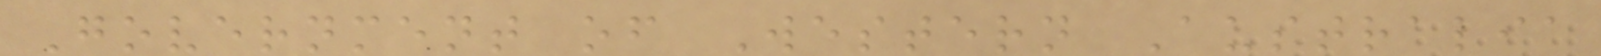Government of Western Australia
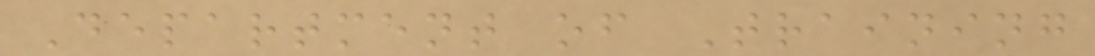Department of Training
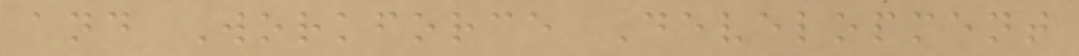and Workforce Development
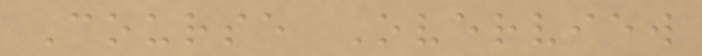Course Overview
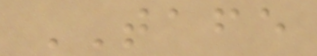TAFE
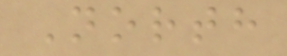North
